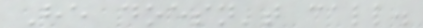He doesn't call.
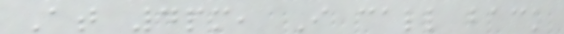At 4pm, I call back
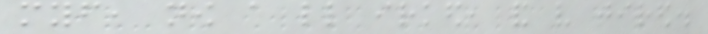myself, now a little irked, and very tired.
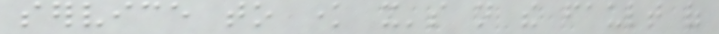service to know it's not the fault of
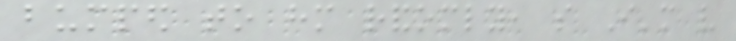bumped to him randomly, so I'm very
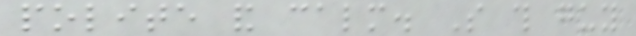polite and calm. So this guy
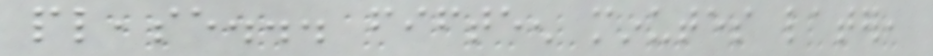please... fifteen minutes later,
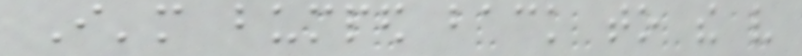I'm bumped back to the very
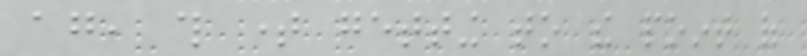again, this time getting to the point of
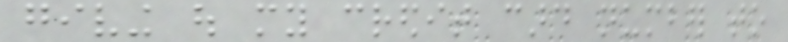giving out my credit card number to
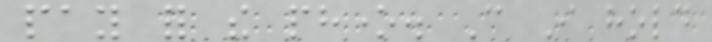pay for the phone. Can I hold
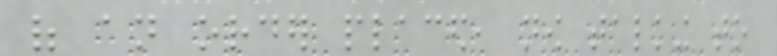of an order placed, now talking to
